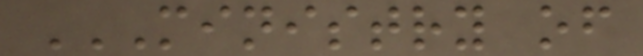MINISTRY OF
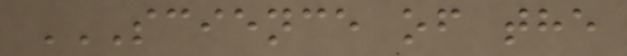SCIENCE OF THE
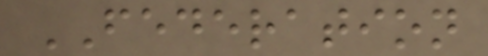FEDERATION
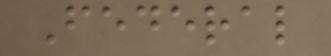Federal
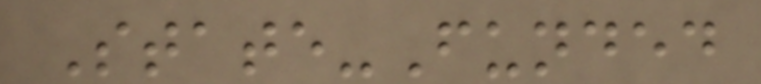State-Funded
